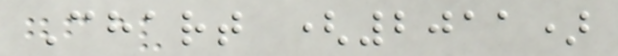Chart (2011)
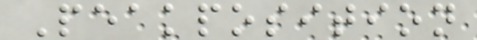Peakposition
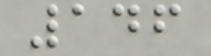146
